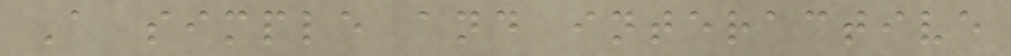A simple and interactive
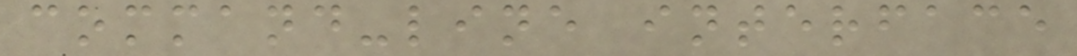command-line interface
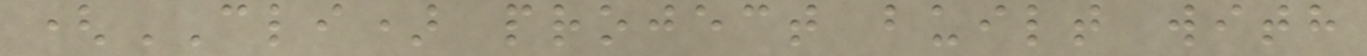(CLI) project built with
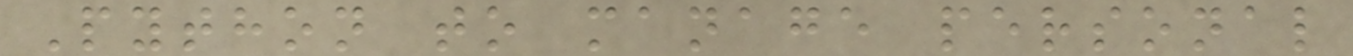Python to manage personal
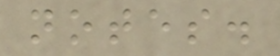notes.
